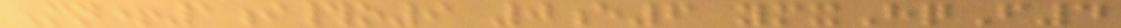Mn+1i#o9 0e6 ymxHqF4
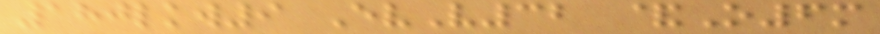180lkw9 EvV32 &O6m
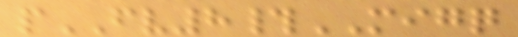pFV8#MIGQ
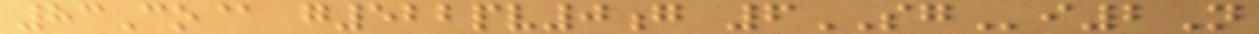83Co@ g522pv0g 6SGi2N
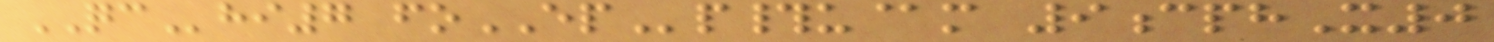QChi7 foEPp#u@m 9cphX0
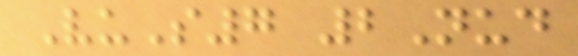VuS7 2Nud
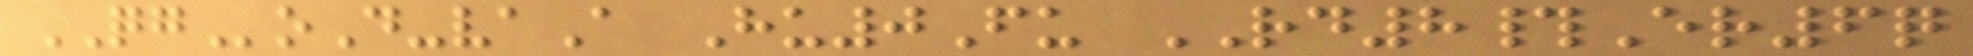QGoD-vaA Hu0Fu RD8#Er6q
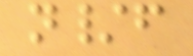n/f
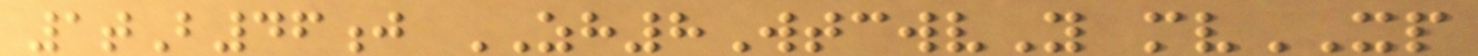1tB46j ZH8WtcwvY mvXP
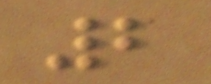2
